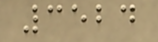3524
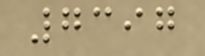7397
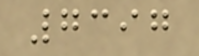7397
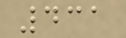431
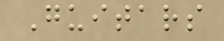Guitars
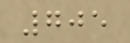705
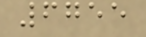6755
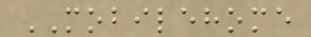MOBILEHOME
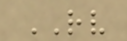RV
